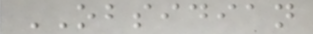OBSIDIAN
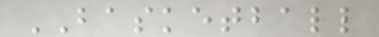BASKETBALL
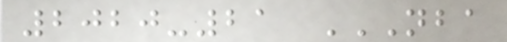2020-21 NBA
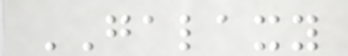GALAXY
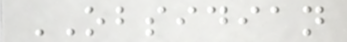OBSIDIAN
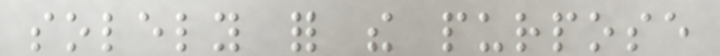solely for the purpose
